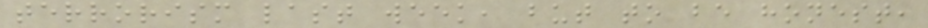terrorism last week, but to be honest,
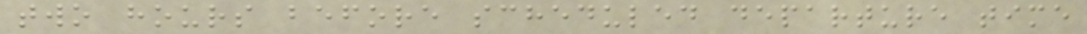two hours before scheduled departure time
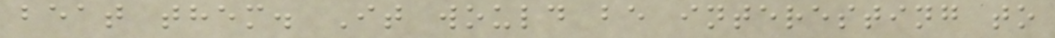beat them. It would be interesting to
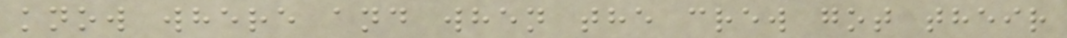know where and when the crew got their
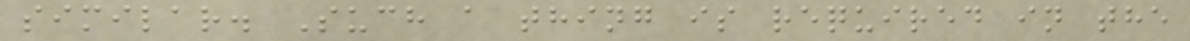similar. Such a thing is required in the
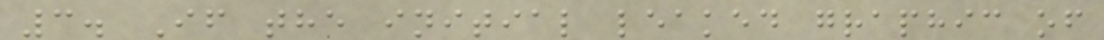3. If the initial leaked graphic of
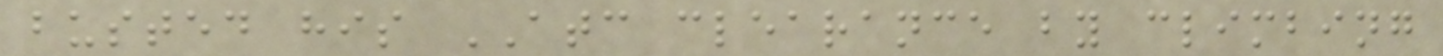busted his ATC clearance by climbing
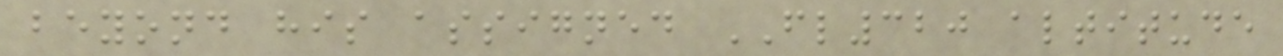beyond his assigned FL320 altitude
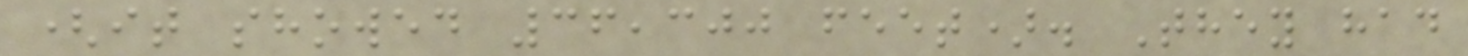(it showed 36,300 feet). They had
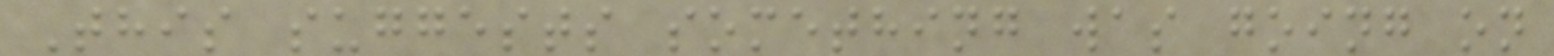This suggests something was going on
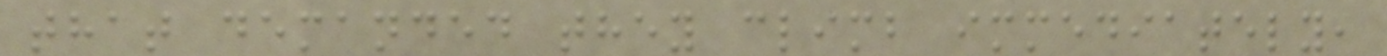that demanded they climb immediately,
